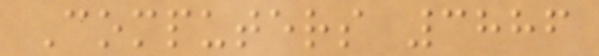Computers 3886
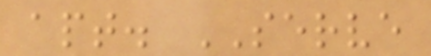apt. SERVE
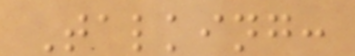Talking:
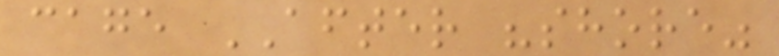cage AFTER "shore"
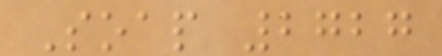Soap 2727
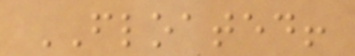FLOATED!
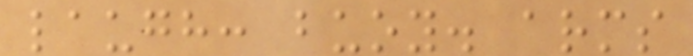laugh: buoy. arms
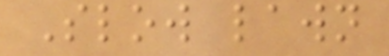Slow lawn
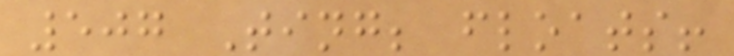507 Ting; floats!
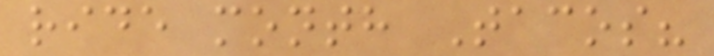ride month Tacos?
